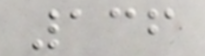136
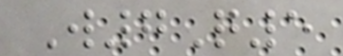W7Q5
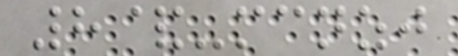8&-mcnzj
